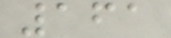161
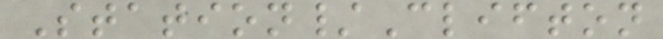Station/Clifton
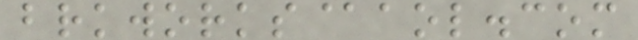brkworks@aol.com
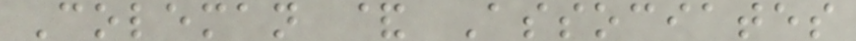Coleman & Associates
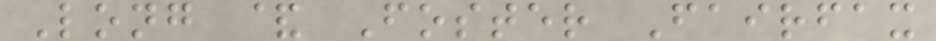Long & Foster Fairfax
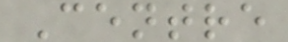Centre
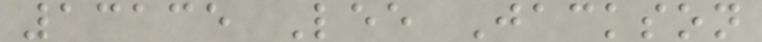13135 Lee Jackson
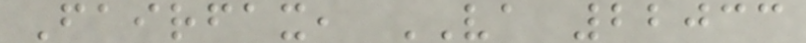Fairfax, VA 22033
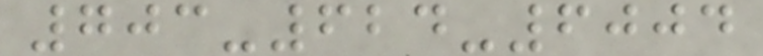703-624-6004
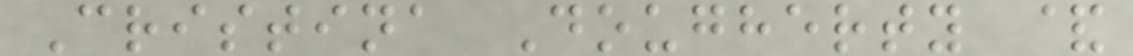Cristina Dougherty &
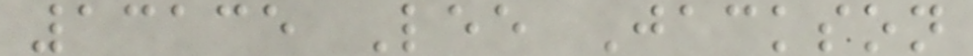13135 Lee Jackson
